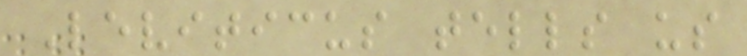Leviticus tells us
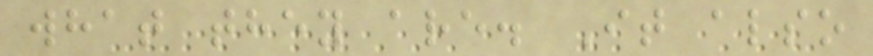what they are. It also
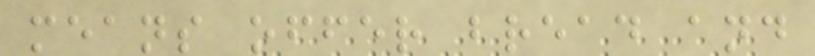means offer bread and
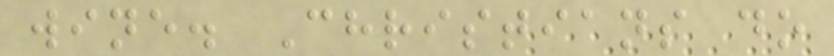wine. Christians do
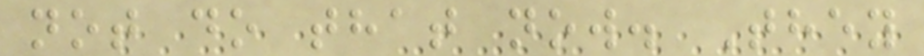not do that now. They
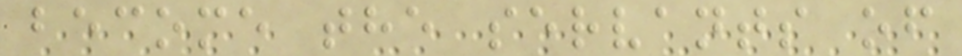become the servants of
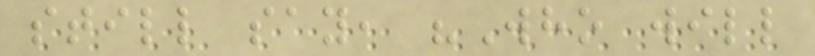still say, "Who will
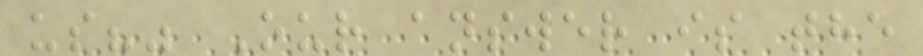us?" Our answer is the
